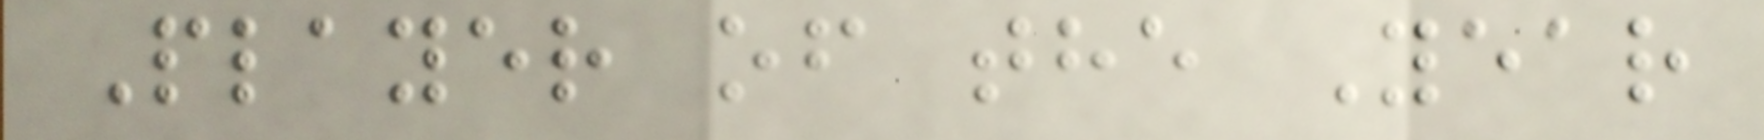Player of the Year
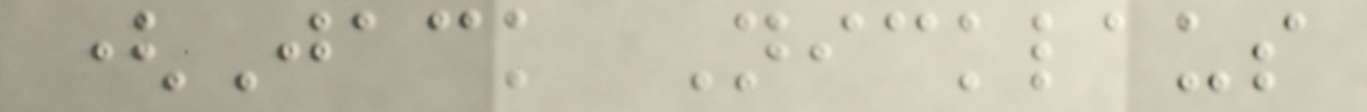(Jack Nicklaus
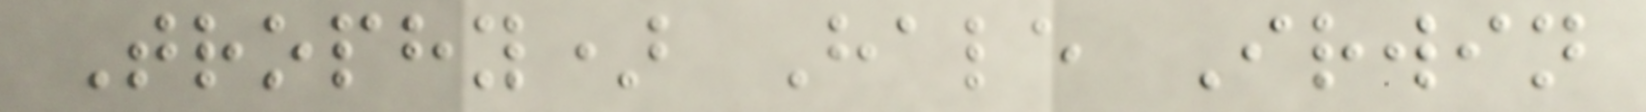Trophy) Hale Irwin
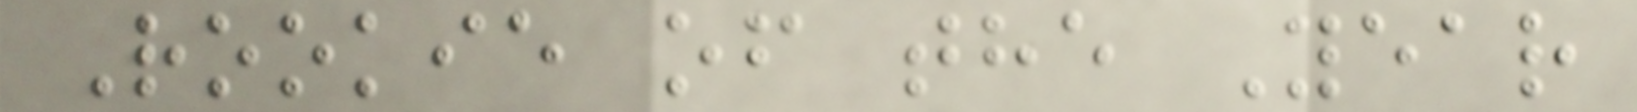Rookie of the Year
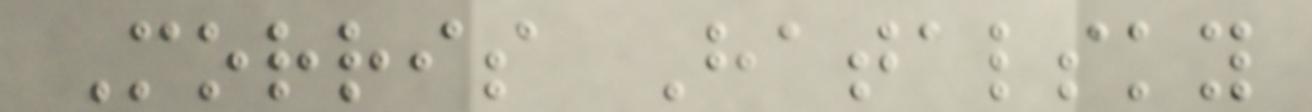Morris Hatalsky
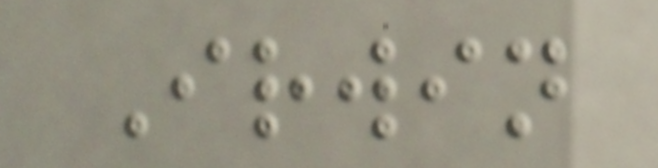Irwin
